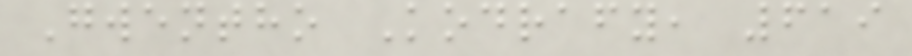Gwentho Kodrafy, 619
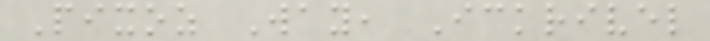Pixoz Way, Ickrivel
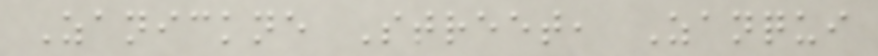Zanickne Street, Zanqui
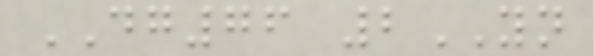DG76 2YN
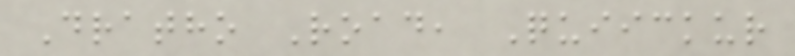Dratho Road, Quiickur
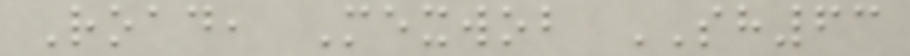Road, Mexwob SH63
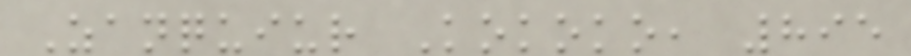Zanquiur Kokoko, 895
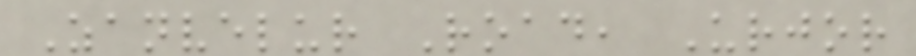Zanvelur Road, Urjor
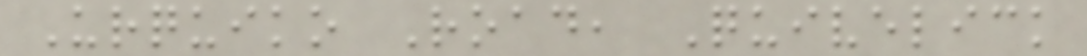Urquiko Road, Quivelick
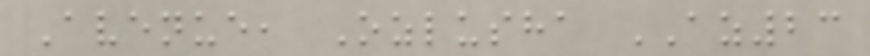Avenue, Ozlusha AZ23
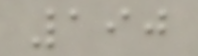190
